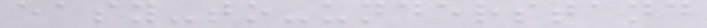easy-to-understand
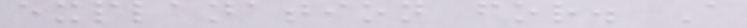explanation for. A
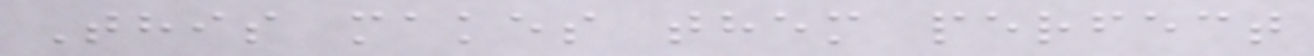This makes them perfect
